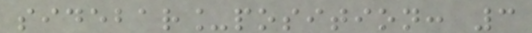sidebar_position: 3
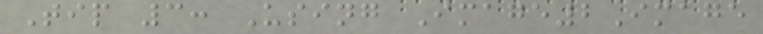Tip 3: Using Image2Image
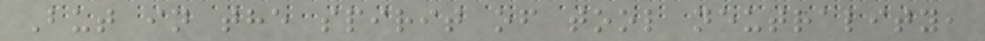But in the spirit of tool neutrality,
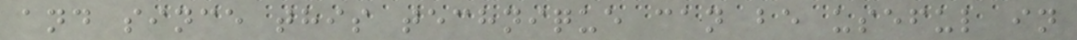and since this technique can be useful in
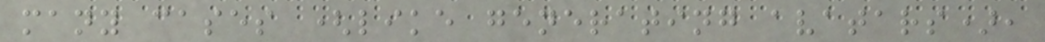many cases (like generating avatars),
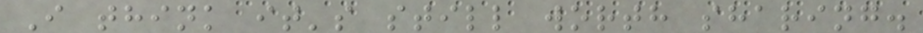I think it's still worth sharing.
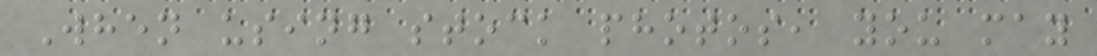When using stock photos, you may
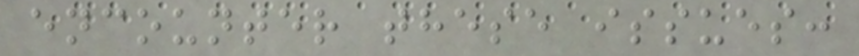encounter these issues:
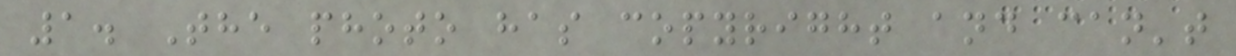1. The photo has copyright and can't
